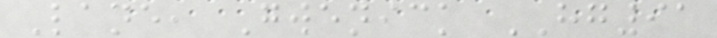Lane, Gwenick HG91
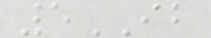5IB
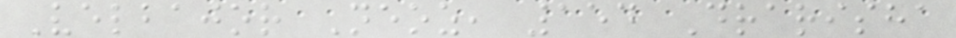Velbajor Neoz, 154 Drarisha
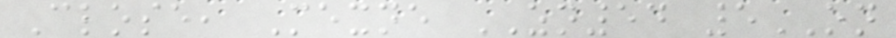Close, Mexne ZN54 5ON
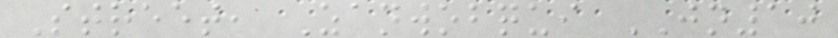Street, Zanwobqui JN10
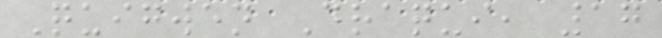Quigwen Draqui, 17
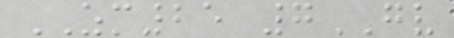ZM25 7GV
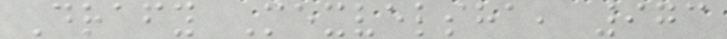Drafy Mexvelsha, 973
